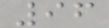96
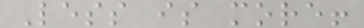Less is more!
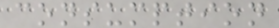consumption
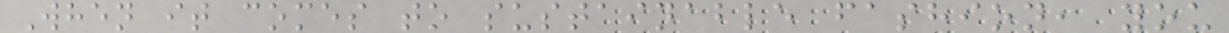When it comes to sustainable fashion, you
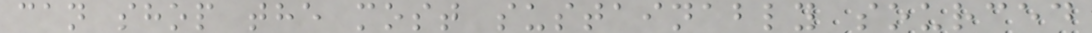can shop the most sustainably sourced
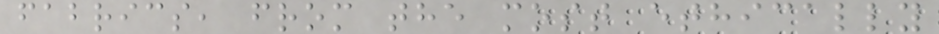fabrics, from the most ethically
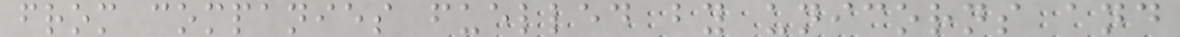from companies fuelled by unicorns and
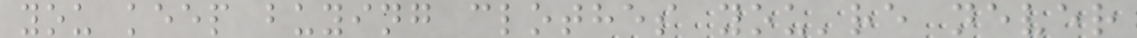you keep buying clothes you're never
